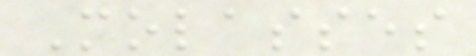Molasses
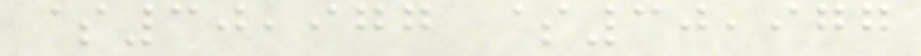$30,977 $30,977
